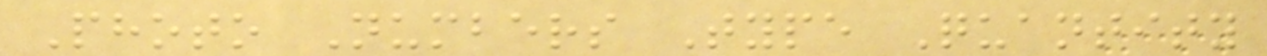Photo Numbers Type Quantity
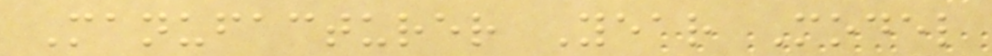Manufacturer Year Model
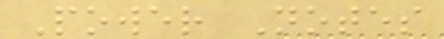Power Notes
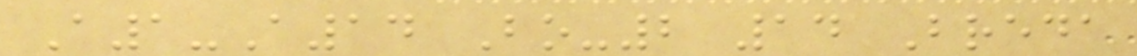A1-A14 Bo-2 14 Breda
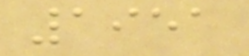1951
